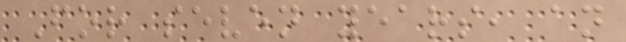For seven years, an
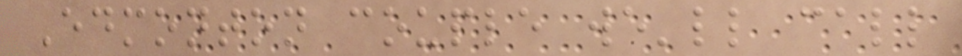Edmonton couple we'll call
